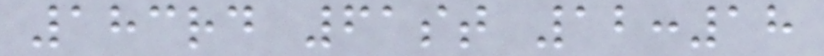183rd 61st 12:18
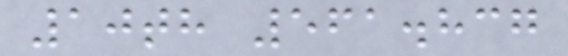10th 561.837
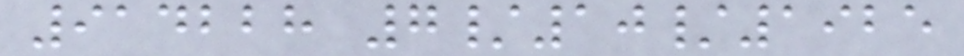914228 7/10/1925
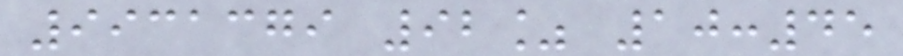9931379 92% 10:45
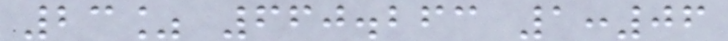23% 660.263 1:06
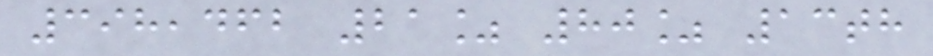398,462 21% 80% 13th
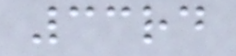33rd
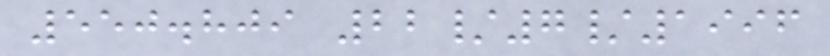550.809 22/7/1996
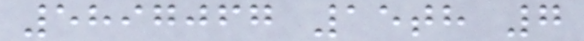5897067 15th 7
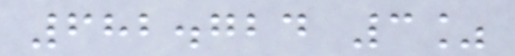682.724 3%
